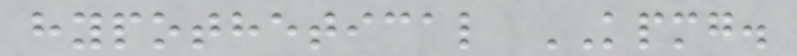hypothetical KPMG.
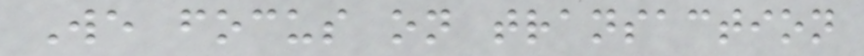We focus on transaction
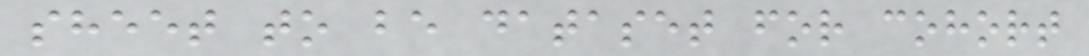sheet to be dataset for cohort
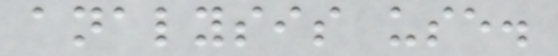analysis use.
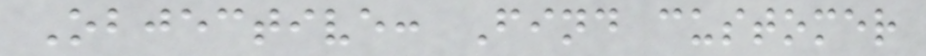Objective: Find customer
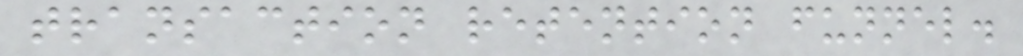transaction retention funnel.
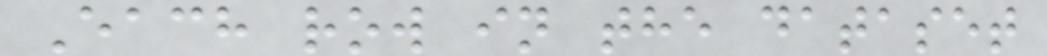Each row in the dataset
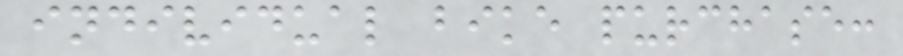individual bike purchase:
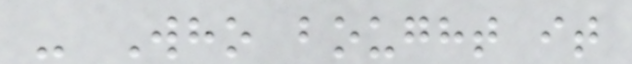- Who bought it
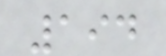194
